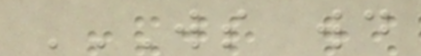WS WD
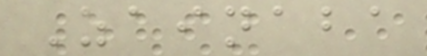Zainaba
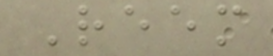Reem
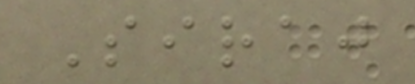Siraj
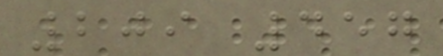209 457
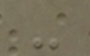-
